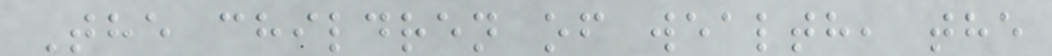The children of wealth, the
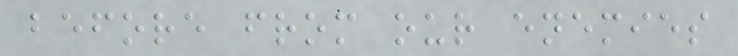before from our enemies
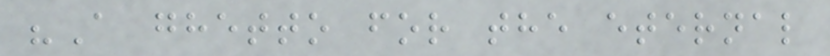"A ghetto for the eternal
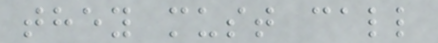they must call
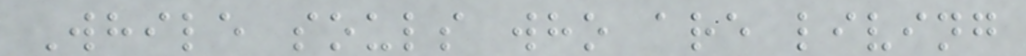While souls who are living
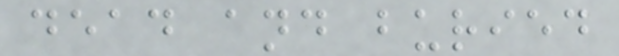dead and buried
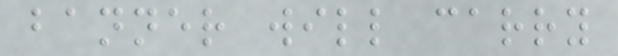banner will carry
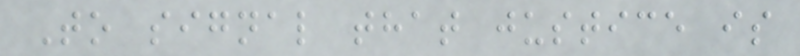To signal that justice is
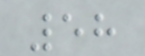58
